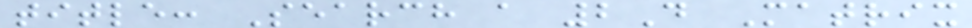title: Search a 2D Matrix
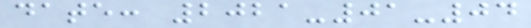date: 2021-01-04
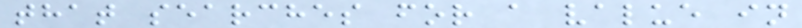that searches for a value in
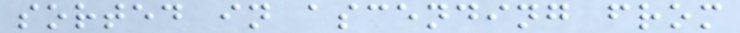sorted in ascending from
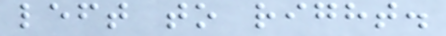left to right.
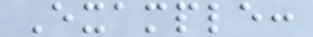Example:
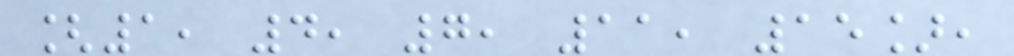[1, 4, 7, 11, 15],
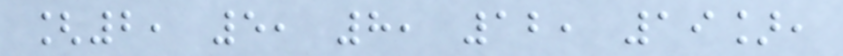[2, 5, 8, 12, 19],
